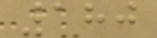180
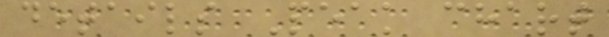details Peak chart
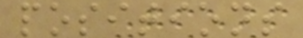positions
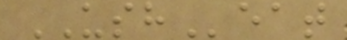USHeat
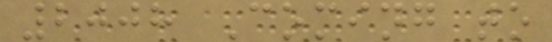2008 Coming to
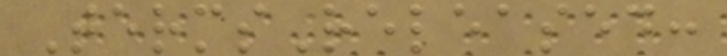TermsReleased:
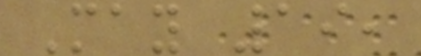May 19,
